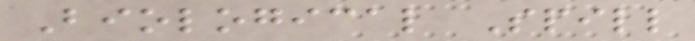Biological Spill
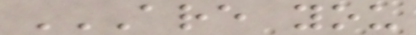ARE YOU
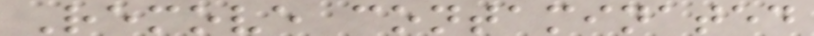Remove contaminated
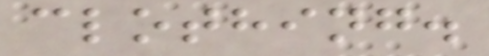clothing.
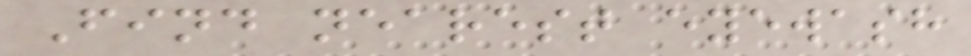Find nearest eyewash
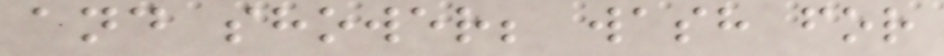and shower; wash for
